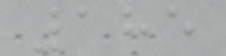185
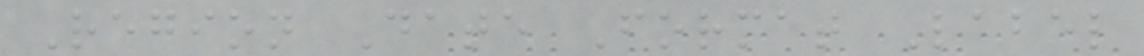Region Date Format Label
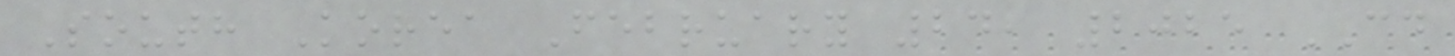South Korea February 24, 2025 CD
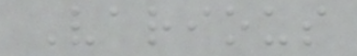Various
